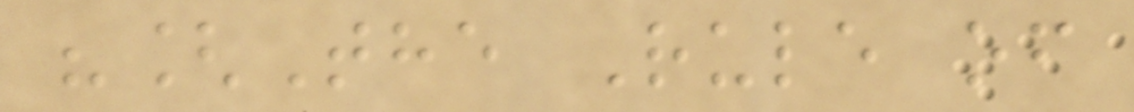"[The Rule of
